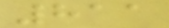811
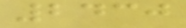2430
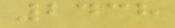2438
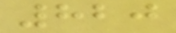820
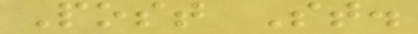Post St.
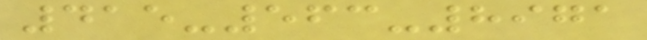415-563-8971
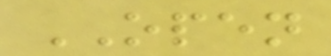OPEN
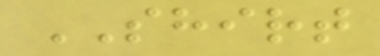SHIRT
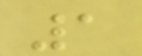1
